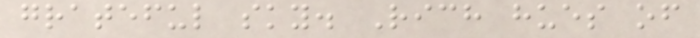grateful sky. Rich hues of
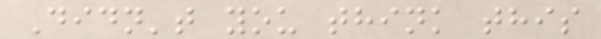Didn't you think this
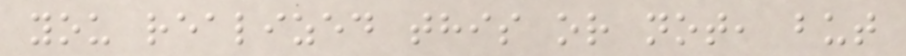you realized this or not, but
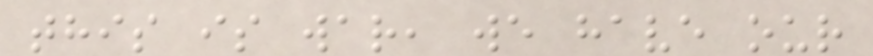this is war, we have our
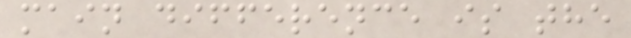main difference is the
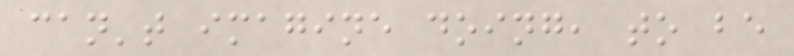can't imagine doing, to be
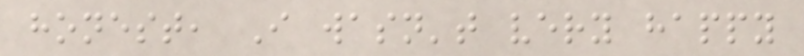honest, I wasn't very happy
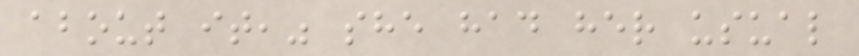about it," she had her usual
